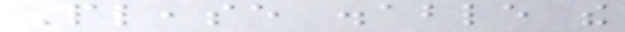Please disable the
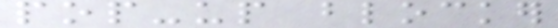pop-up blocker
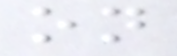on
